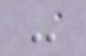-
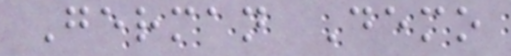German Demo
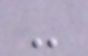-
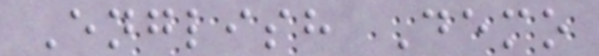English Demo
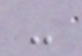-
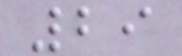29
